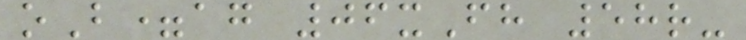oB=ag 06xFh 58r-
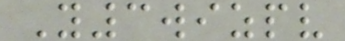Y3wizpv
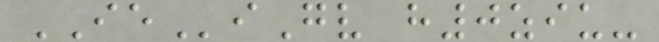IEiGv h0ziu-
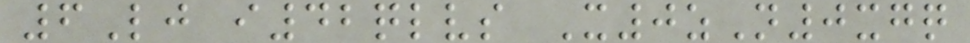6Lj i42qlvs X0zN0xgq
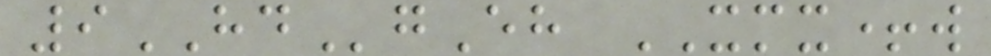9HDgEh XMX+w
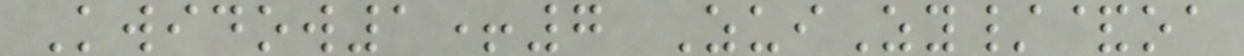Kwidow1+7 ZuiZy/&oa
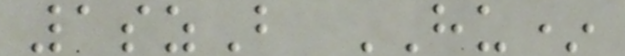1szB HU*
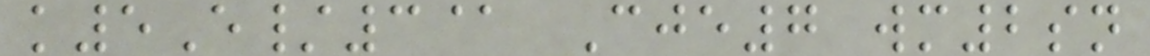k5E/3@ Cje7 wm2sn
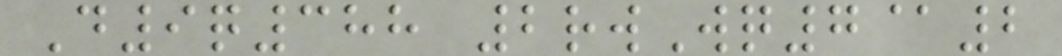D9q388 2rwWq7@2
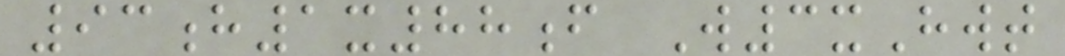93h1x88f W3xHwt
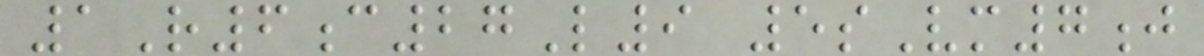1R6c27L9 5sVm7j
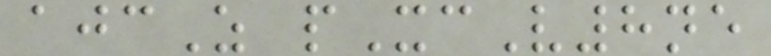ajcZ pXcV8ne
